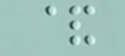&
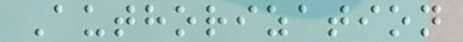Authorization
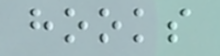hooks
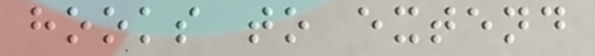hooks to extend
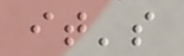it's
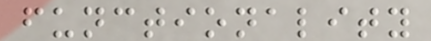functionality
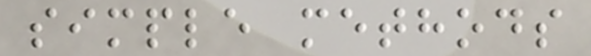simple methods
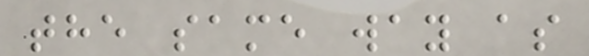the same way as
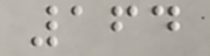164
